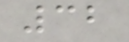32
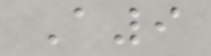A9
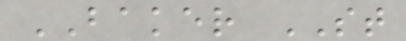BAKER ST
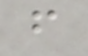f
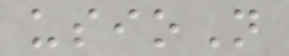usioN
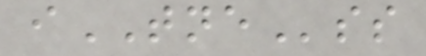iTNEss
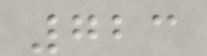723
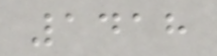1418
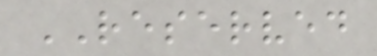RESERVED
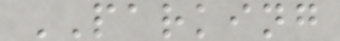PARKING
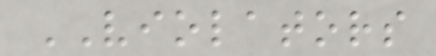VIOLATORS
